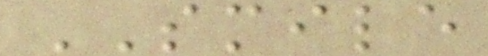SMILE
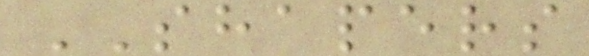SHAPERS
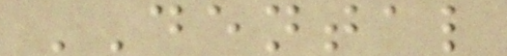DENTAL
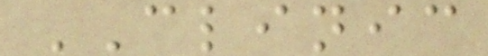CLINIC
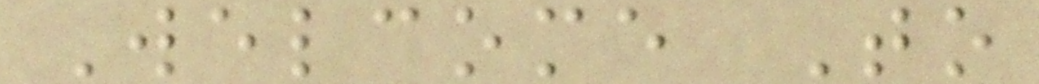Welcome To
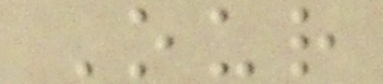Our
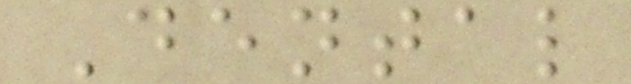Dental
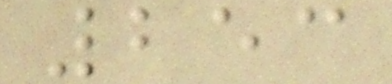253
